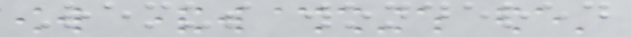Remus wondered
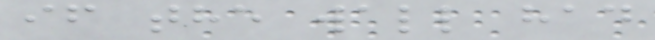if the wall had
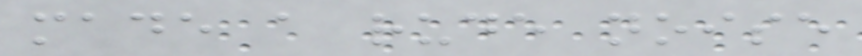made a rude noise
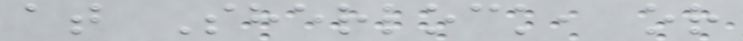at Sherlock, or
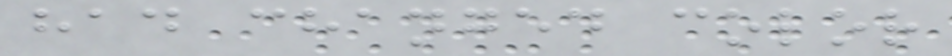had changed color
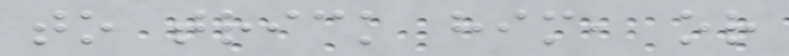to trick him, or
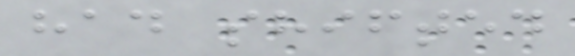had shifted
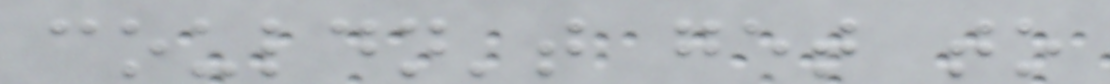couldn't get to
